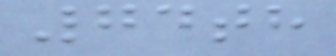74th
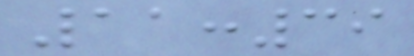11:39
